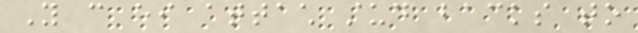You can either attach stud backs to
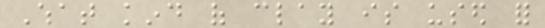What kind of clay is used for
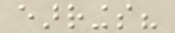earrings?
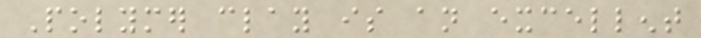Polymer clay is an excellent
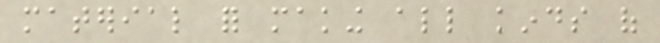material for making all kinds of
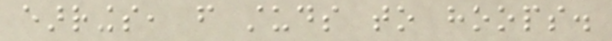earrings, from studs to hoops.
